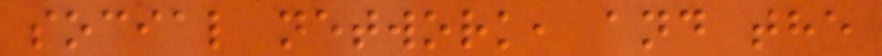social network, and the
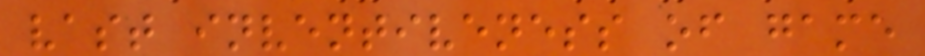vast inventiveness of game
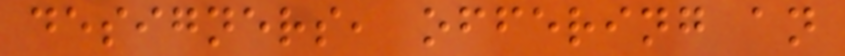designers, offering an
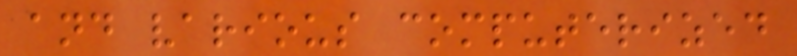and various computerized
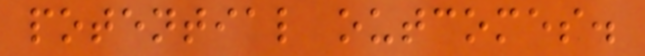potential outcomes.
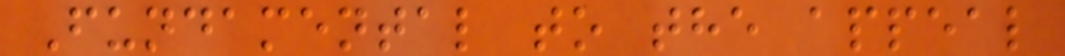Fundamental to the appeal
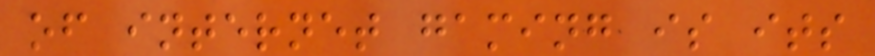of internet gaming is its
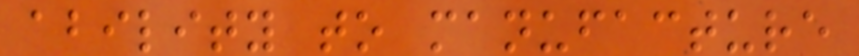ability to manufacture
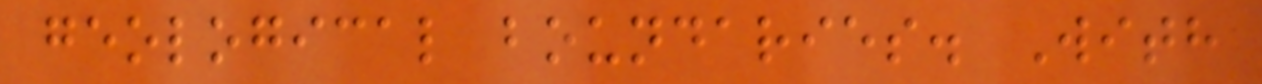geological boundaries. With
